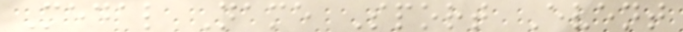Medal Name Sport Event
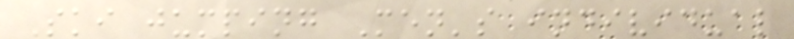Ski jumping Men's individual
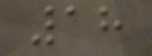18
